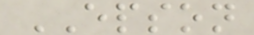EPSON
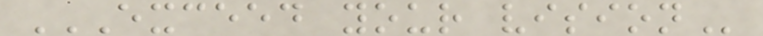EXCEED YOUR VISION
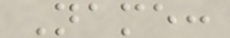Name:
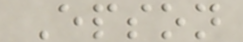Epson
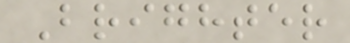Brighter
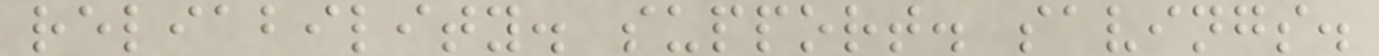reliability. support. savings.
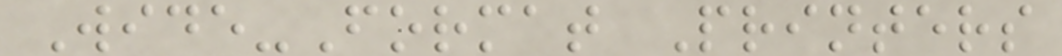Wide-Format Printers
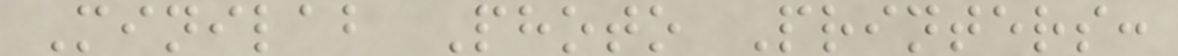Minilab Photo Printers:
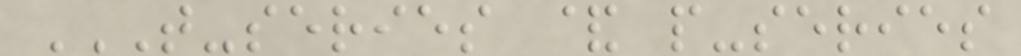T-SERIES & P-SERIES
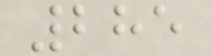285
